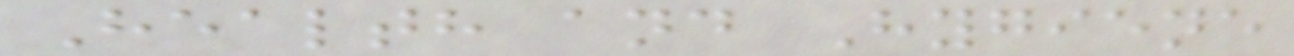Health and Hygiene
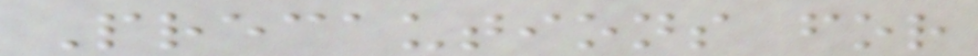Precautions for
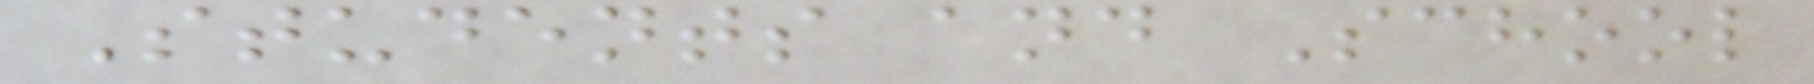Students and School
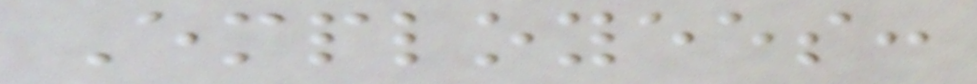Employees:
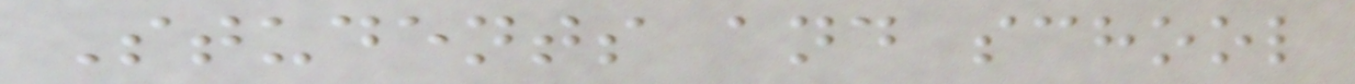Students and school
